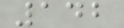142
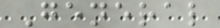General
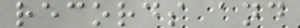records and
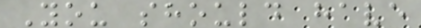You should have
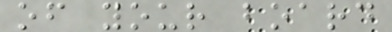of your board
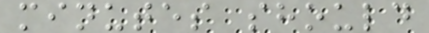minutes should
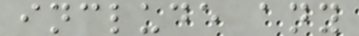include any
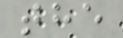the
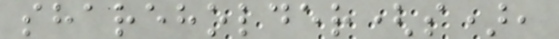shareholder(s),
